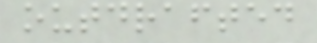outdrafted
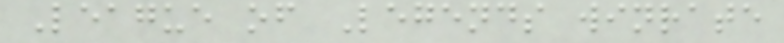League of Legends winrate
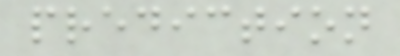prediction
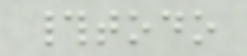#todo
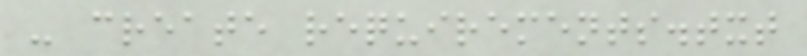- create requirements.txt
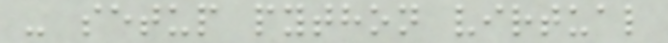- setup python virtual
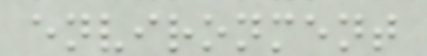environment
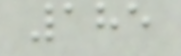185
